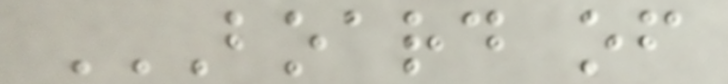BOARD OF
